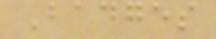Badges
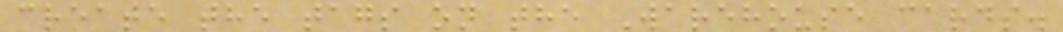create the tags on the Warehouse cards.
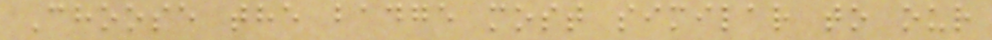Choose the badge most similar to our
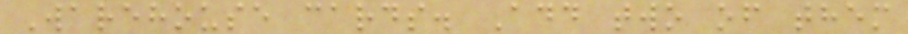Warehouse cards. Add two of them
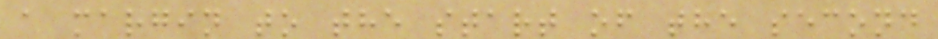a margin to the start of the second
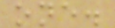one.
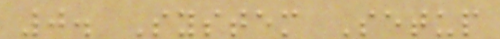0. System Setup
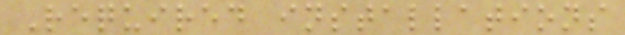Required installations
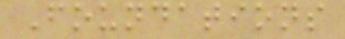Foundations
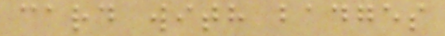card with badges
